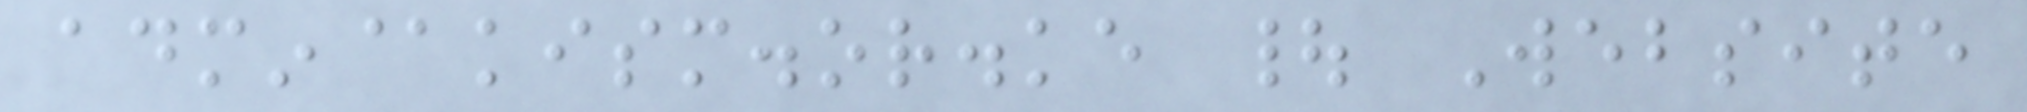admin@kism.or.ke | Website
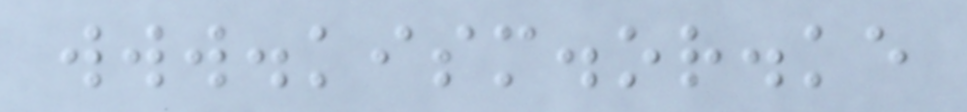www.kism.or.ke
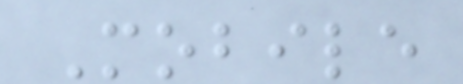Mobile
